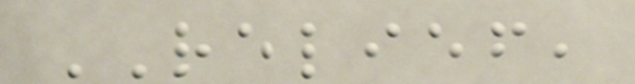RELIEF,
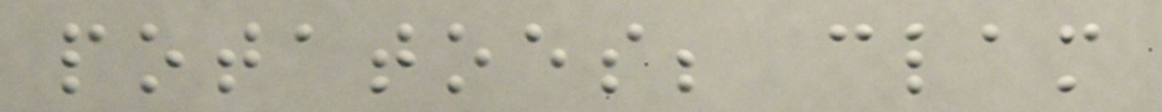potatoes; clam
